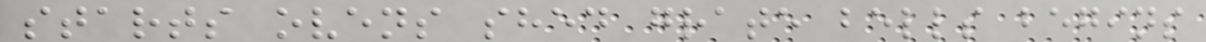starts ovens shed grate bells begins
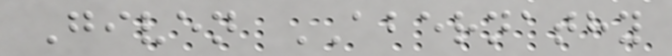Given ABERNATHY
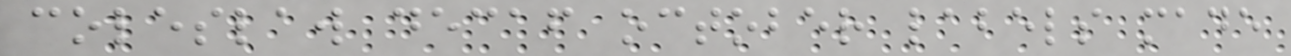coleslaw decaf october labels made
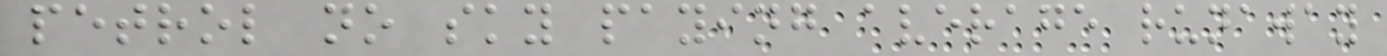petrol no sky paying average runaway
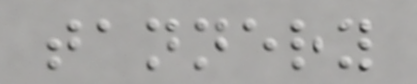tannery
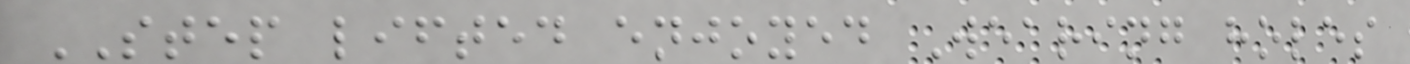STEP lifted enjoyed Wearing holes
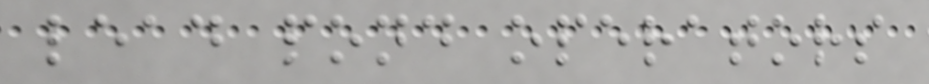lead pond operators
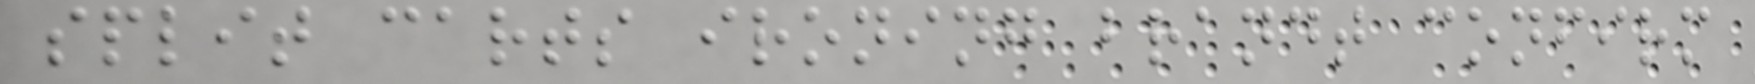split carts ironing brandt confirm
